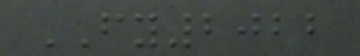FY2022
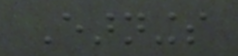Earnings
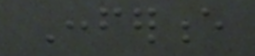Conference
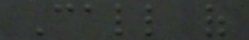Call of
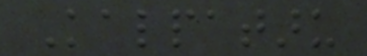Kalpataru
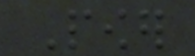Power
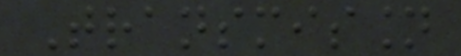Transmission
